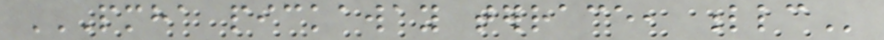PMHA PICKAWAY TERRACE, LLC
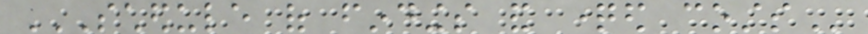SCHEDULE OF FINDINGS AND QUESTIONED COSTS
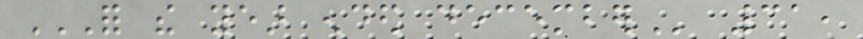FOR THE YEAR ENDED DECEMBER 31,
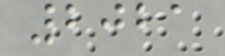2021
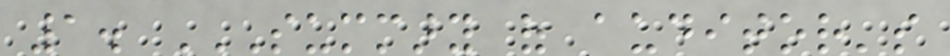1. SUMMARY OF AUDITOR'S
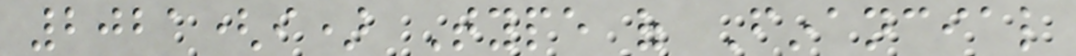2021(i) Type of Financial
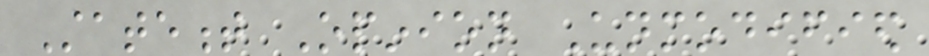Statement Opinion Unmodified
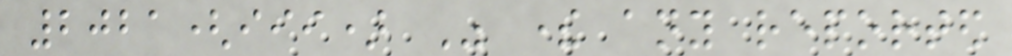2021(iii) Was there any reported
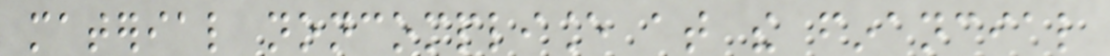material noncompliance at the financial
